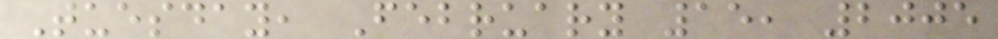Tuesday, February 15, 2005
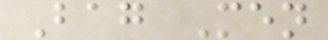Bag Men
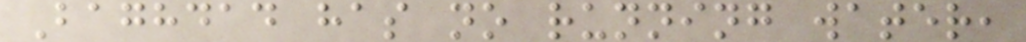Baghdad has no running water,
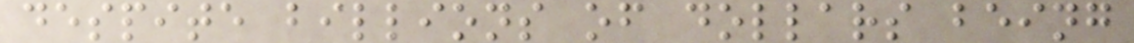despite billions of dollars being
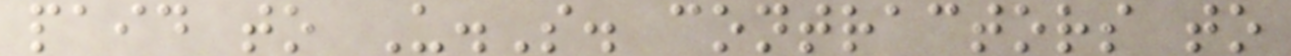paid to U.S. contractors to
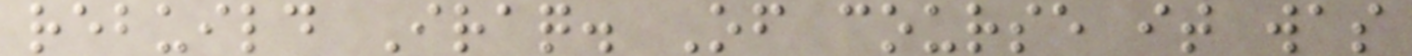rebuild Iraq. Of course it was
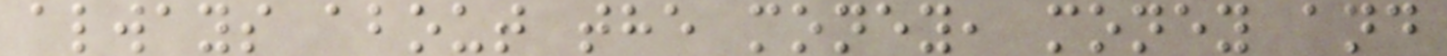always about the money, money and
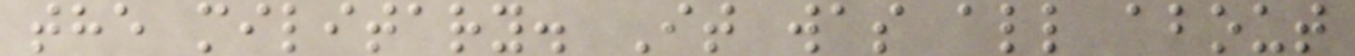the military. It was all about
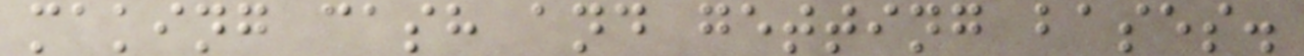making cash and getting bases.
